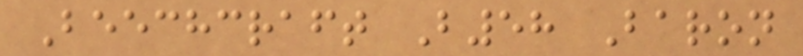Beechcraft B58 Baron
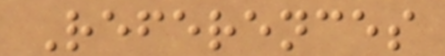References
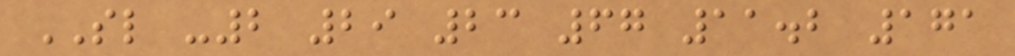SL -2 29 23 67 11.2 171
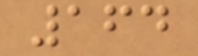164
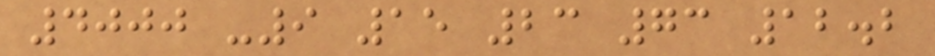4000 -9 15 23 73 12.2
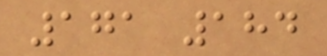171 184
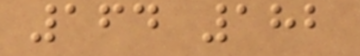164 182
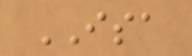ISA
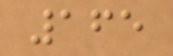165
